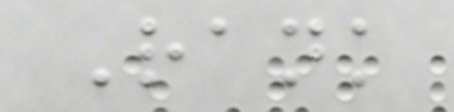Rank
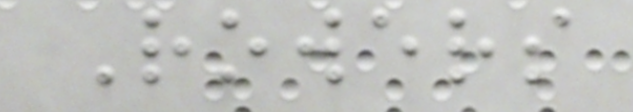Rowers
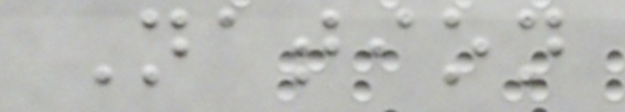Nation
